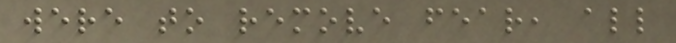were to remove fear, all
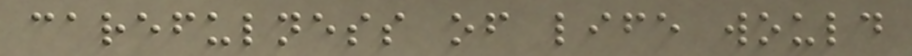carefulness of life would
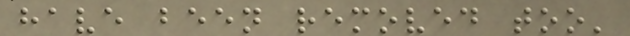have been removed too'
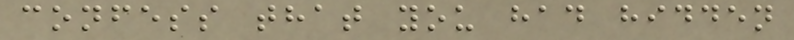confess that you had hidden
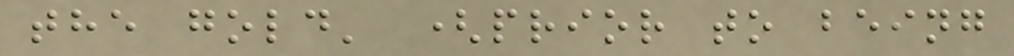the gold' (prior to being
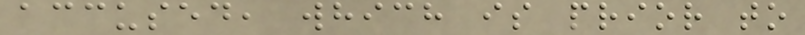accused, which is prior to
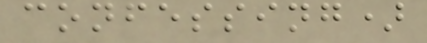confessing)
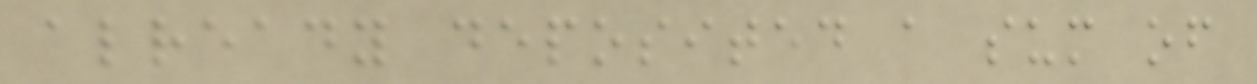already deposited a sum of
